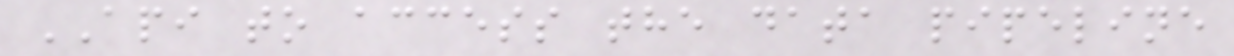API to access the data pipeline
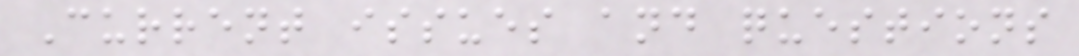Current issues and questions
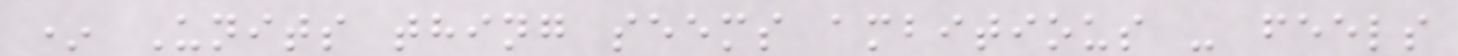* Units thing seems ambitious - feels
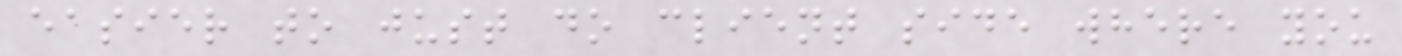easier to just do client side where you
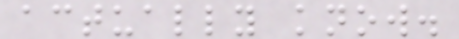actually know.
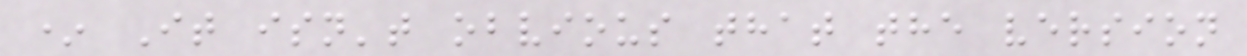* It isn't obvious that the version
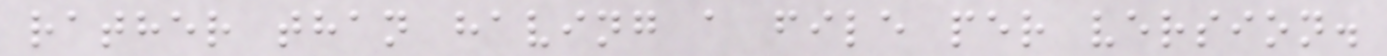rather than having a file per version.
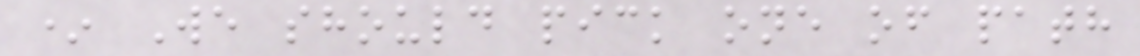* We should pick one of path
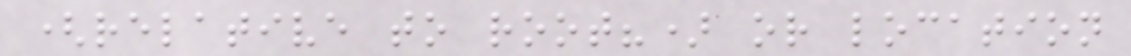(relative to root?) or location
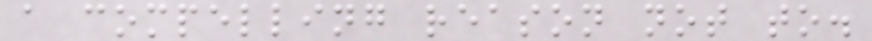a compelling reason not to.
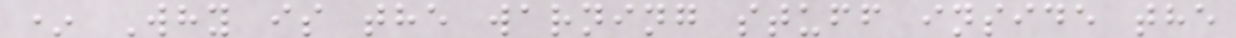* Why is the warning stuff inside the
